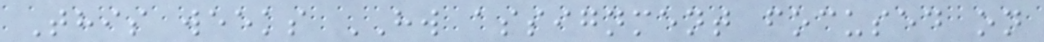This weeks HW assignment focused on
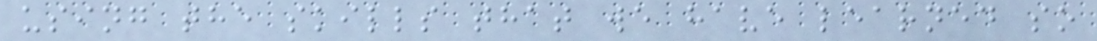using the skills that we have learned so
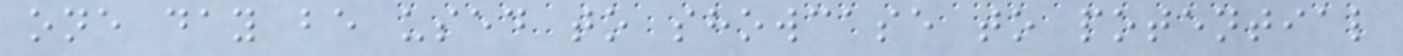one day be used to showcase to potential
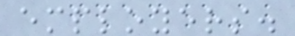employers.
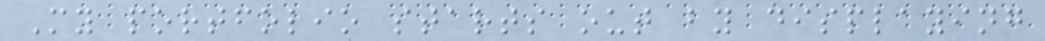My portfolio starts out by displaying
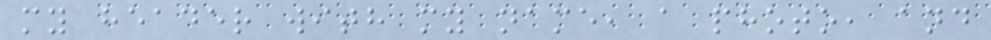my header with my name, a photo, and
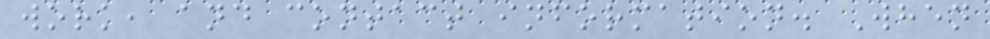work, and contact information. When
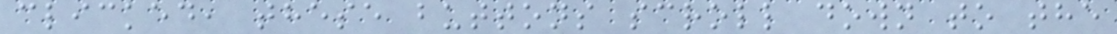clicked, these buttons scroll down to the
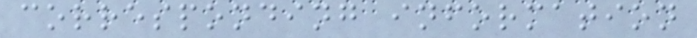corresponding information
